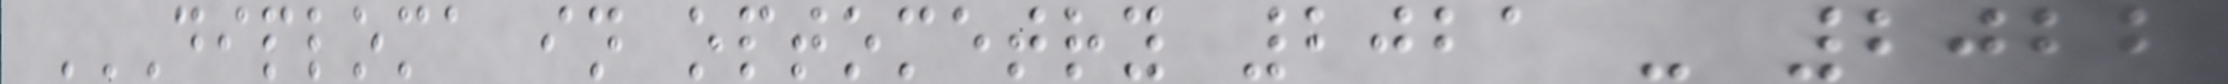DIPLOMA IN OPTOMETRY 2021 - 2022
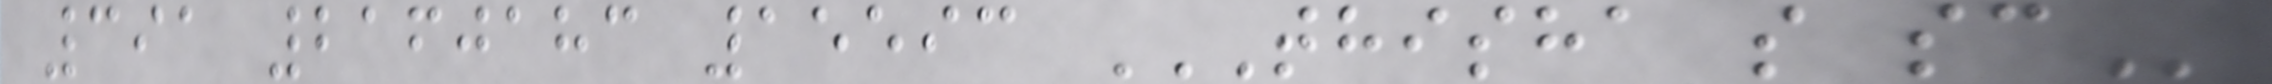391 2160183 15593 THISHA S SC
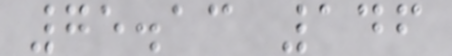75.13 146
